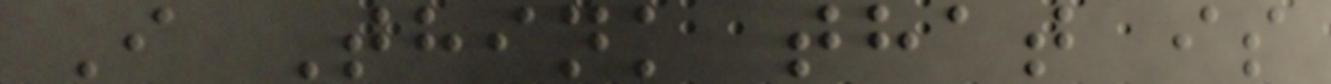I Think that is
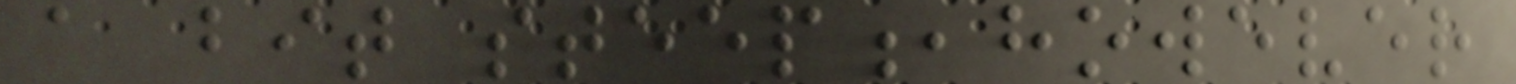a bit steep,however
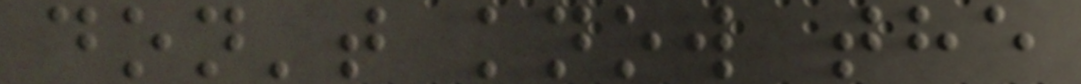don't know the
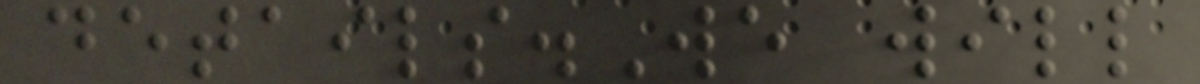details.We will
